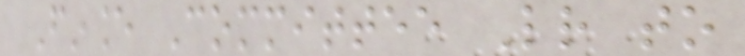Finance Committee Letter to
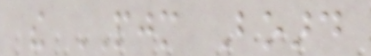the PJM Board
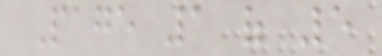Page 1 of 5
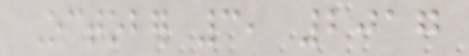October 3, 2017
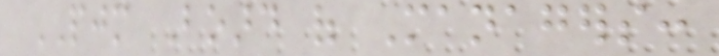PJM Board of Managers:
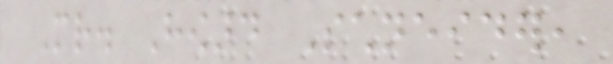Mr. Howard Schneider,
